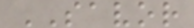SAVOR
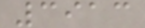3913
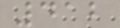412
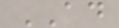AD
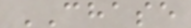CHASE
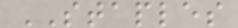STAPLES
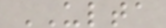ULTA
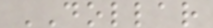DOLLAR
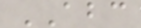ABC
